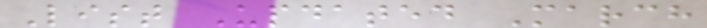List Updated March
